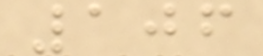106
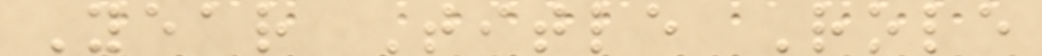Year Title Role
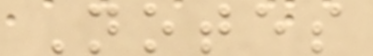Notes
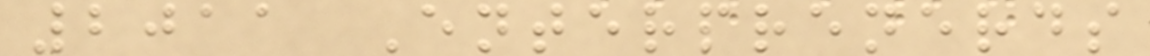2011 Enterprenerds
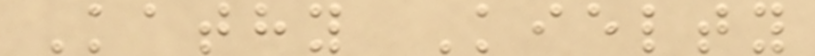Kathy Kielty
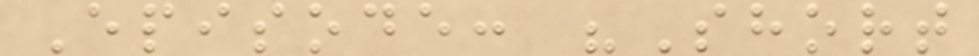Episode: "Short
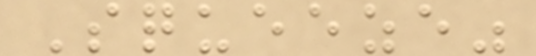Squeeze"
